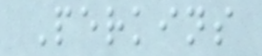Perkins
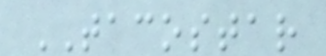TACOSTAR
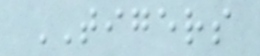TIGERS
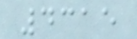4315
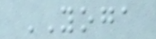YOGA
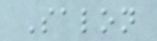Salon
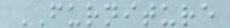FURNITURE
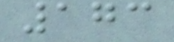173
